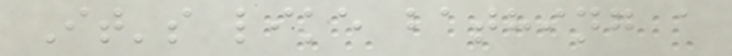It's like bathing a
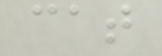cat
